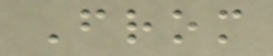From
